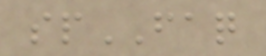spFAQ
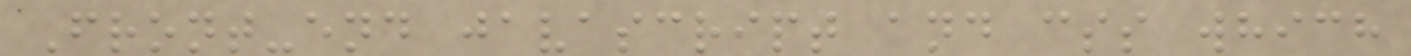Front-end javascript and css which
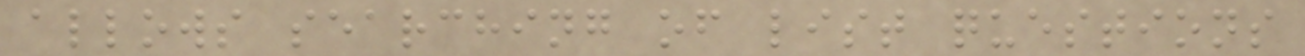allows searching of list questions
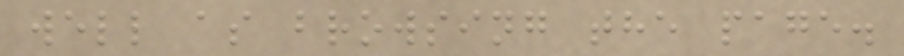well as browsing the page.
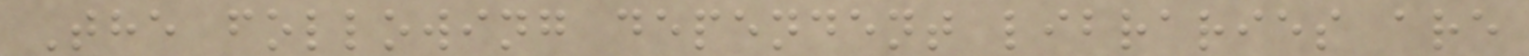The following dependent libraries are
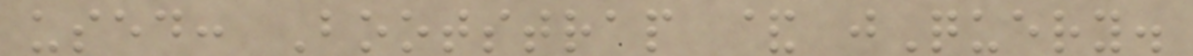used: Bootstrap & jQuery.
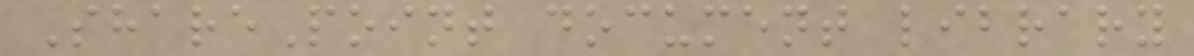SharePoint document library
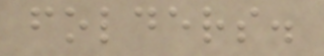folders.
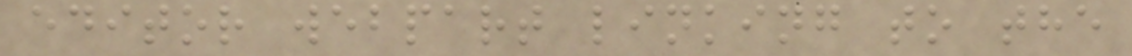editor webpart linking to the
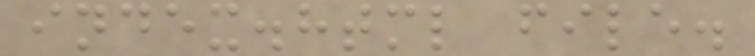index.html file.
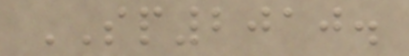SP2010.
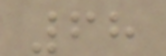68
